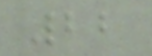22
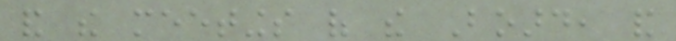and the meetings of the Board, and
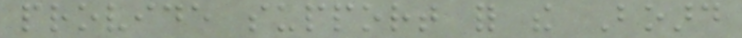provide support for the Board
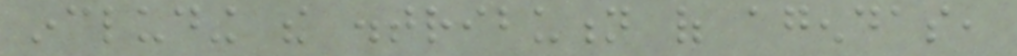including the distribution of agendas,
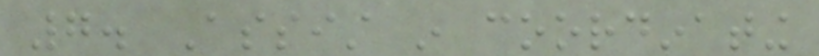7. Assist in coordinating
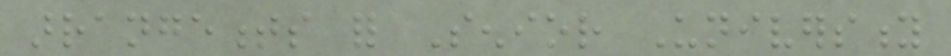arrangements for Senior University
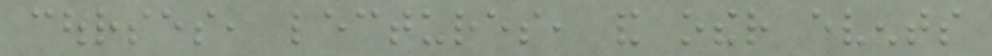courses, lectures, and other events
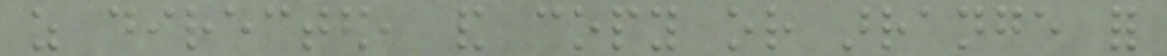as directed, and copy or arrange for
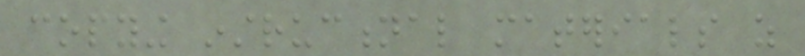copying instructional materials as
